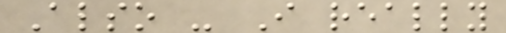Also - I really
